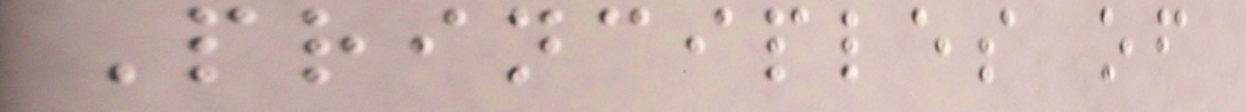Principles of
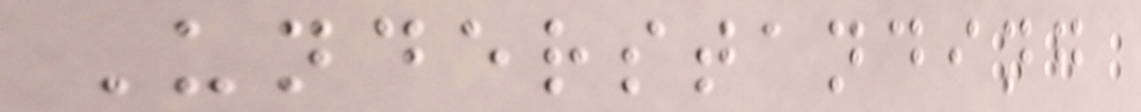Understanding
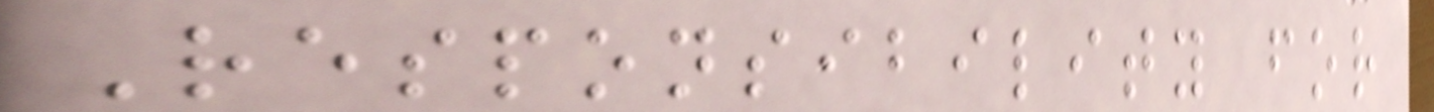Responsibility for
